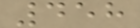458
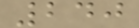240
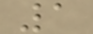1
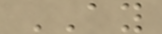AY
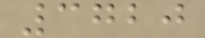3720
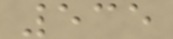535
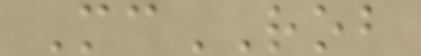McROB
